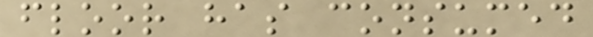floor has consumed
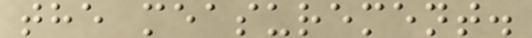the measurement.
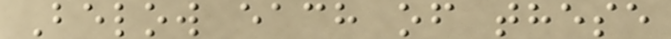Below each of these
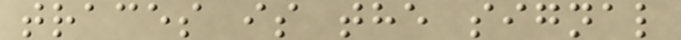traces is the signal
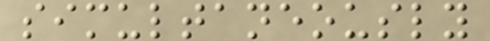simultaneously
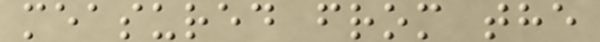measured from the
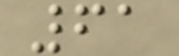61
